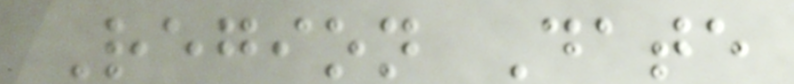Region Date
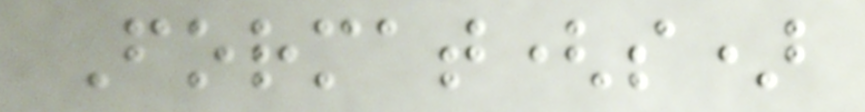Format(s)
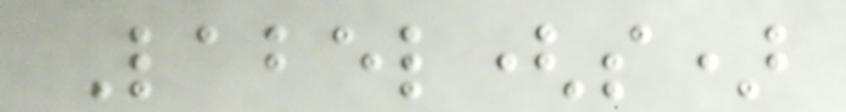Label(s)
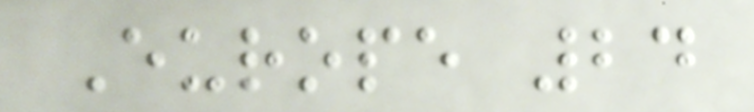Europe 24
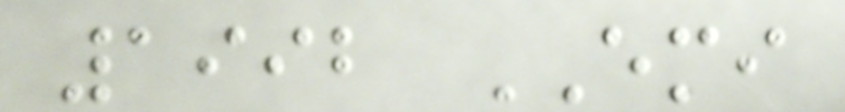1992 EMI
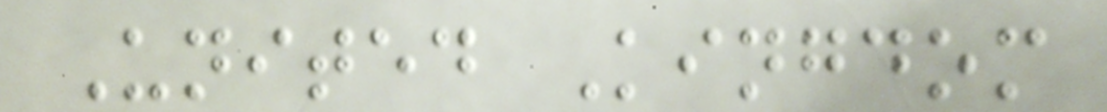United Kingdom
